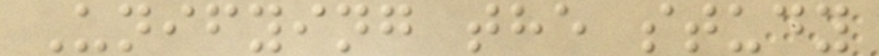Unifying the study
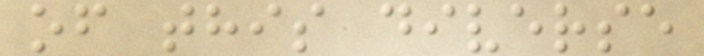of this diverse
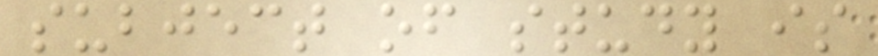subject of study is
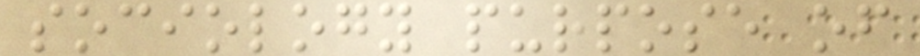sociology purpose of
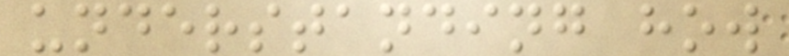understanding how
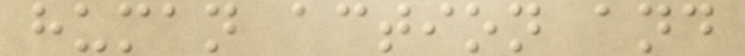human action and
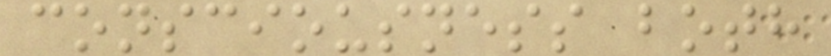consciousness both
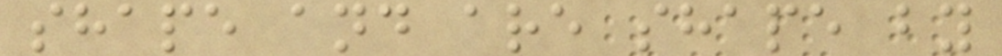shape and are shape by
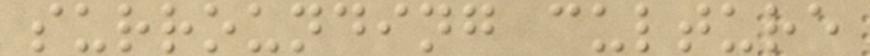surrounding culture
